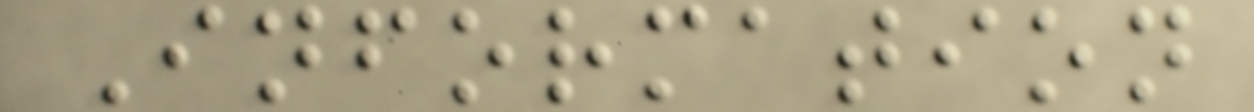Information
